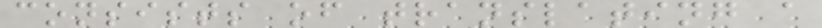consists of translating a
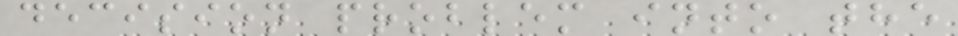decision problem into the
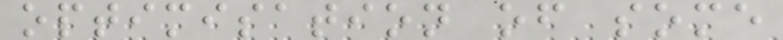optimisation of some
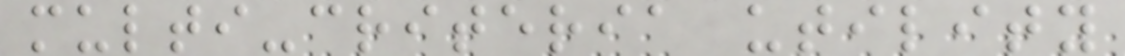multi-criteria utility
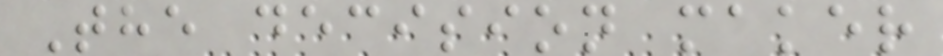The decision maker
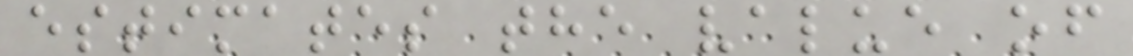estimates the value of
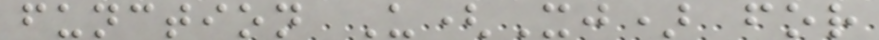function U(Xj) for
